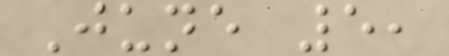June 5,
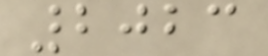2023
